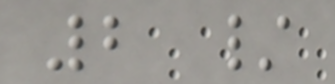2 /
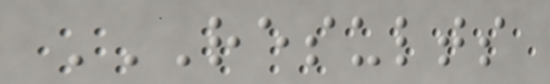RESULTS
